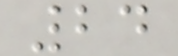24
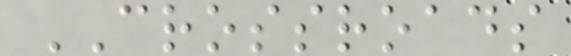CROSSROADS
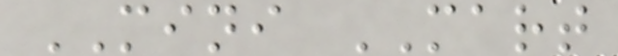MINI MART
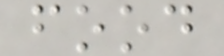food
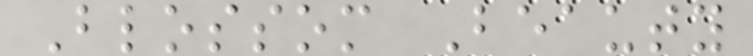Blossom Beauty
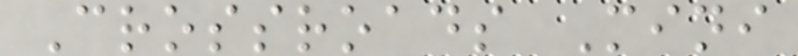Crossroads Mini
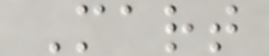Mart
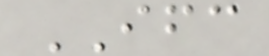IFC
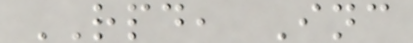RPD, Inc
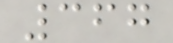367
